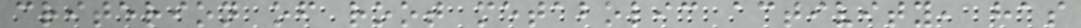criterion of root metabolic activity, has
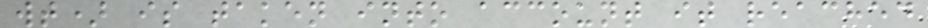wt) is taken into account it reached
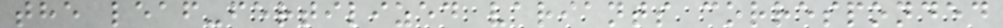the leaf-fertilized variants corresponded
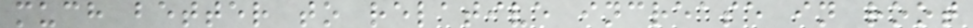much better to relative increase in root
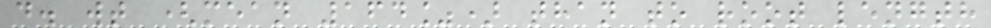d. wt (mean 164%) than to root length
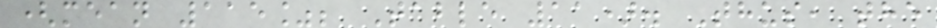(mean 115%; Table 11). Thus, the
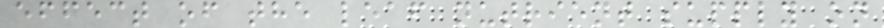effect of the leaf nutrient supply on
